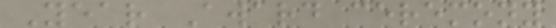Year Award ceremony
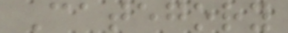Category
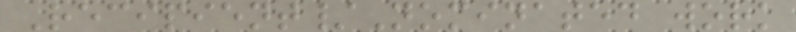Recipient/Nominated work
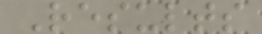Results
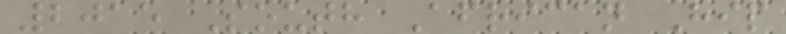2015 South African Hip
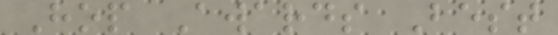Hop Awards Best
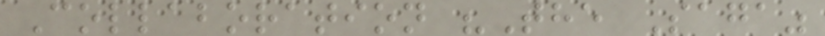Collaboration "The Saga"
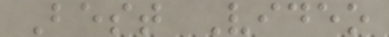Best Video
